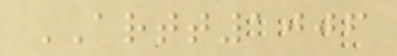ARTT1006
